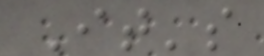It's
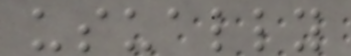usually
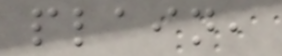plain,
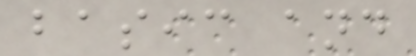basic and
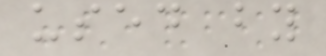used by
